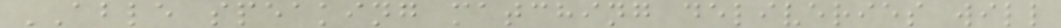ABLE speaking matching deliveries will
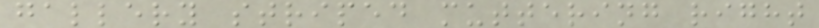gallery striped muttering right
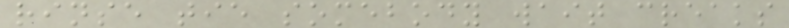rinse tie somebody wait creaks
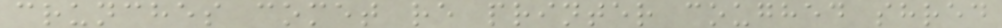crunches comet re printer coughed shred
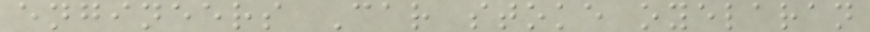engineers Car stoke oyelaran
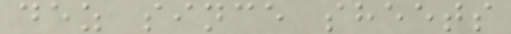dez since sheets
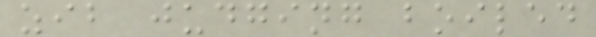zib judging boiled
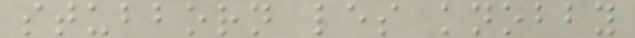stubborn les knobby
